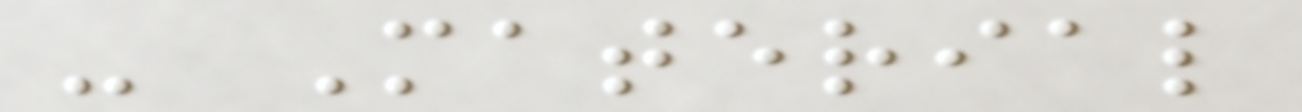- Material
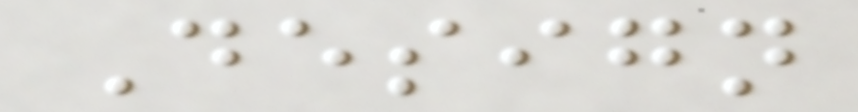Design
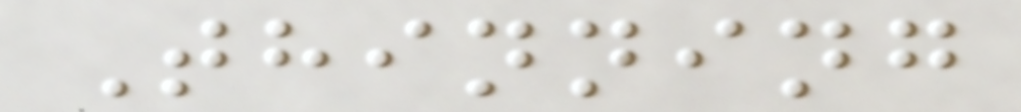Thinning
